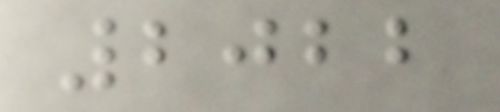2022
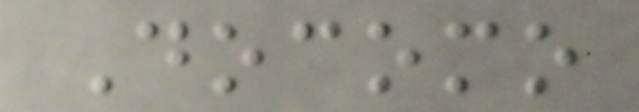Docomo
